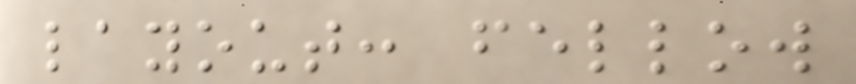layout: fellow
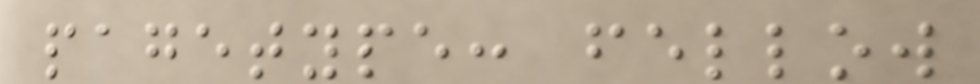pagetype: fellow
